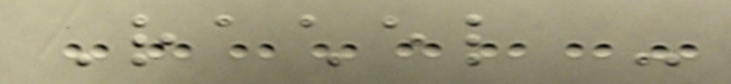Rachel -
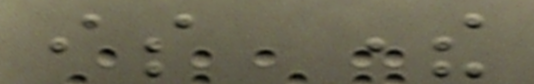is there
